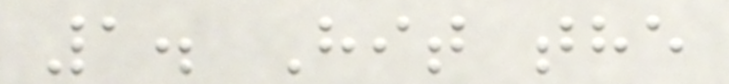1. Hit the
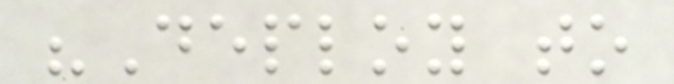"Deploy to
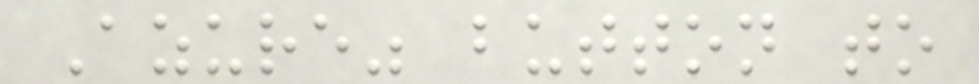Azure" button to
